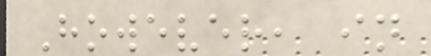However, in
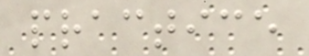practice
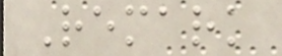Remark
